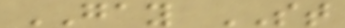GAY ST
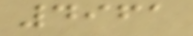4961
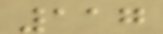117
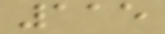115
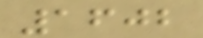1602
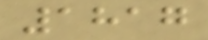1817
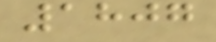1807
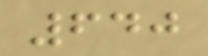640
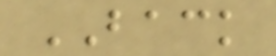BACK
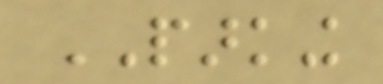PARKING
